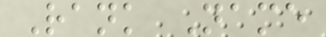Rank Name
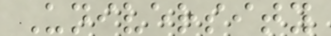University
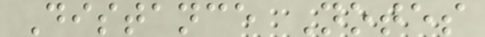Distance Notes
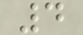4
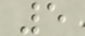5
